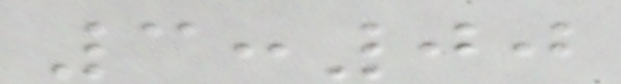3:00
